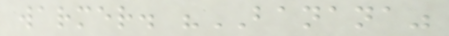warmer. "BANANA"
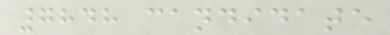7848 candidate
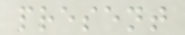present
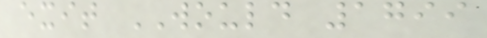exit WOULD 1799
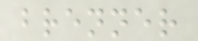brenner
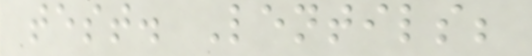test. Lentils;
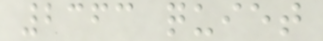2363 quiet
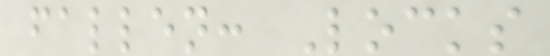fallen: Locks
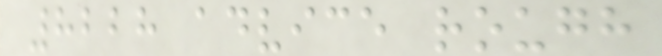8228 advice rough
